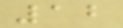12
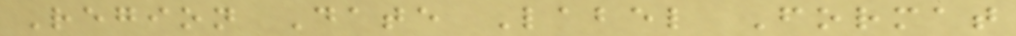Region Date Label Format
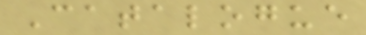Catalogue
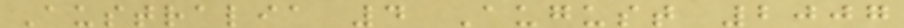Australia 4 August 2007
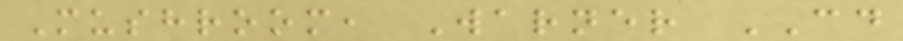Mushroom, Warner CD
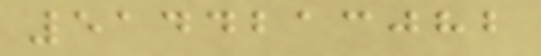5144213082
